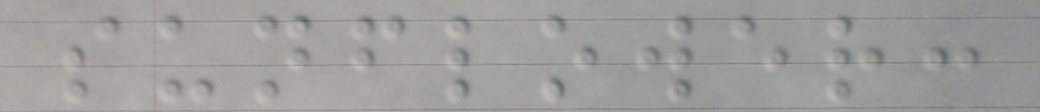sunflower:
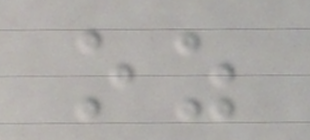oz
